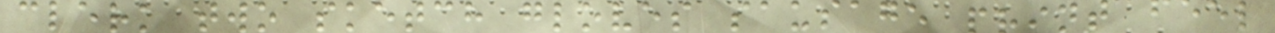clerk two sketch gloves sausage print feel
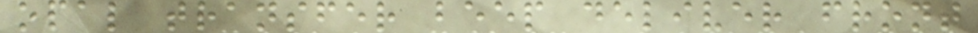opal transfer beep deliver front
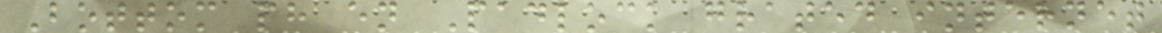Bottom ph en Padlock grated internet
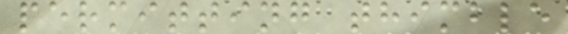permitting thimble
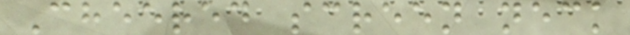Cheered screen neck
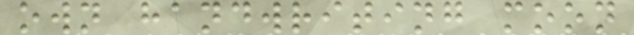own handwriting moon
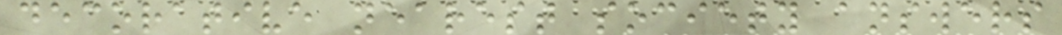decorative nearest society answers
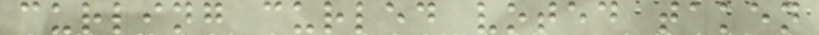curling curled voted taken
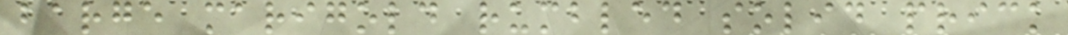barge marigold rumbled solid prick
